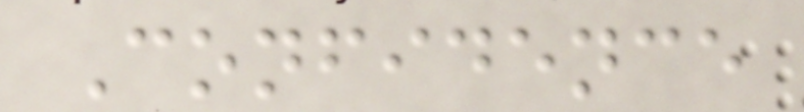Confidence
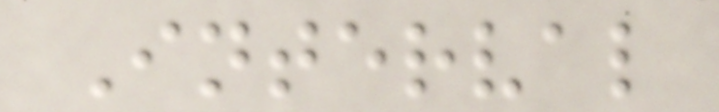Interval
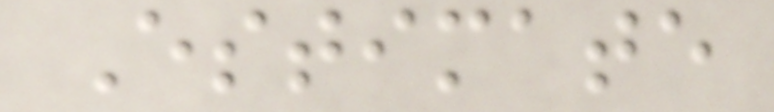Estimate
